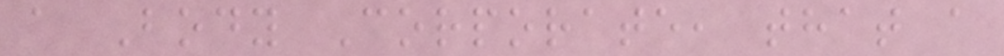a Body Corporate, that a
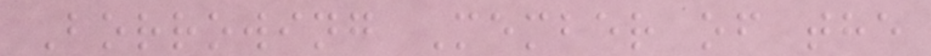Borrowing Member of the
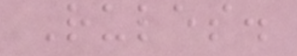Rules.
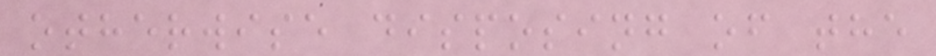otherwise disposing of the
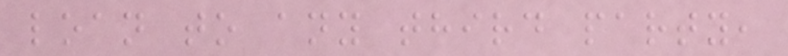loan to any third party,
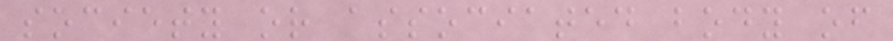society or associated body of
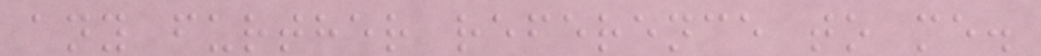any further reference to me.
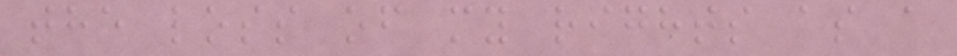the loss of my rights as a
